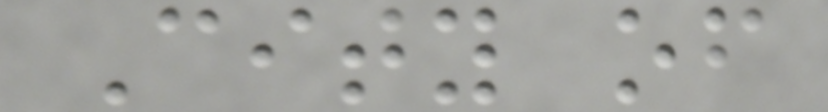City of
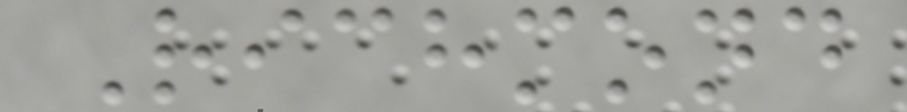Richmond
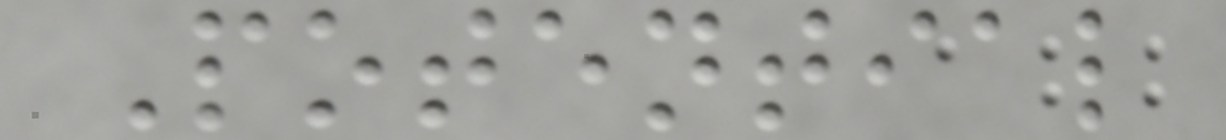Potential
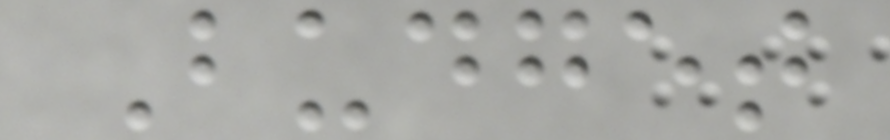Budget
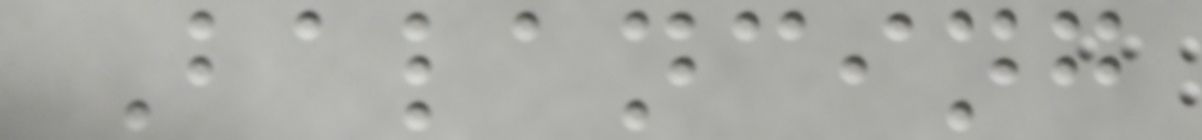Balancing
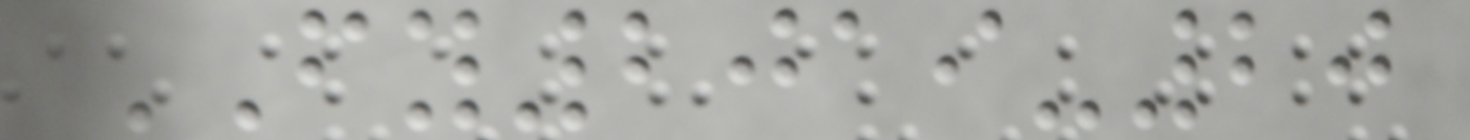FY2019-20
